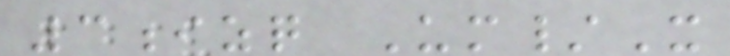3izq Um/X
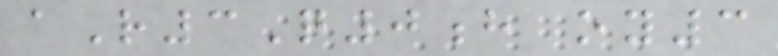aR3Q0h oy3
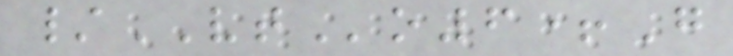/VTo6+G
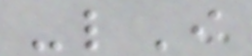-lI
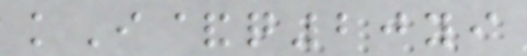kI&q20yi
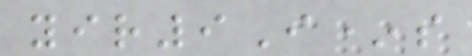yir9I*s
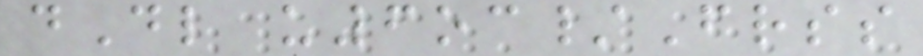dDl u6oc/Frss
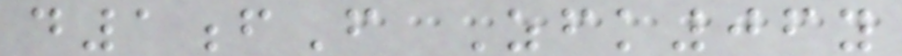d1fF Zfk06y
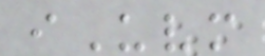iUvm
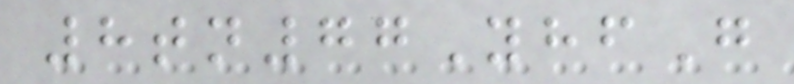8tn77YhfG
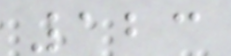123
